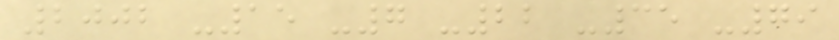2002 -15 -7 -22 -35 -79
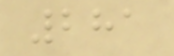281
